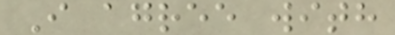I agree with
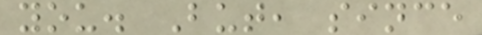you. But, since
